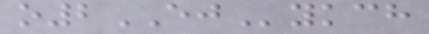o2EJykch
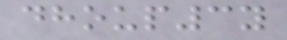dhoup3y
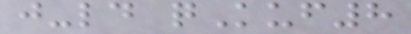j-ld qKuf8
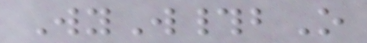WyW#bO
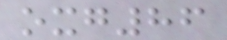oxg86
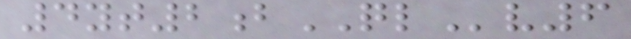4yt2bQLv6
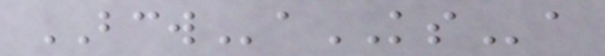BCWaKSa
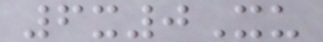6x0Xu
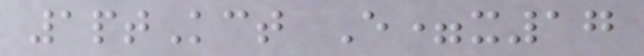1ptKct E=x17
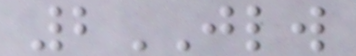2JLW
